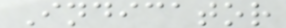Indicator
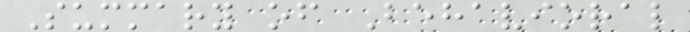Summary of Behavioral
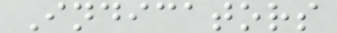Indicators
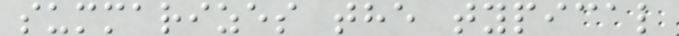summarizes the typical
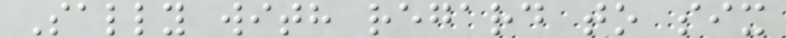Sally with regard to six
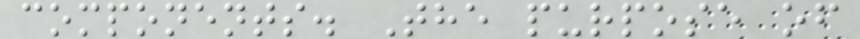components. The purpose of
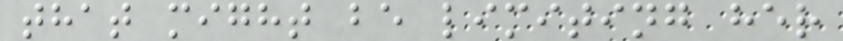that might be limiting her
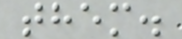them.
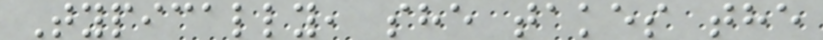Typically, she takes the
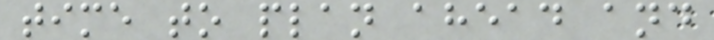time to plan ahead and
